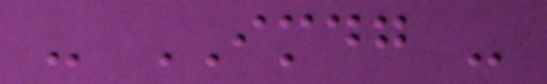- IMDG -
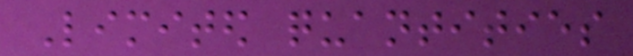Limited quantities
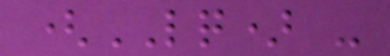(LQ) -
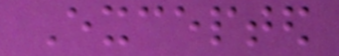Excepted
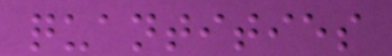quantities
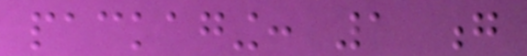packaging: 1 g
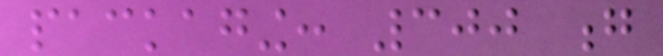packaging: 300 g
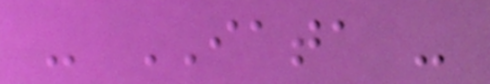- IATA -
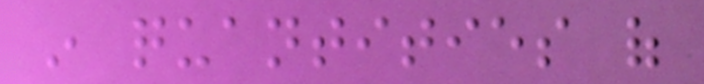in quantities of
